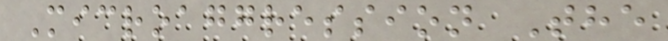Microaggression The
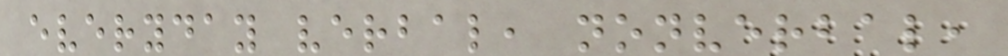everyday verbal, nonverbal,
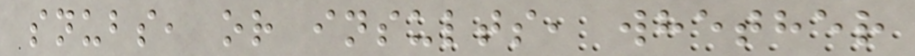snubs, or insults, whether
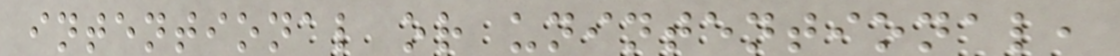intentional or unintentional,
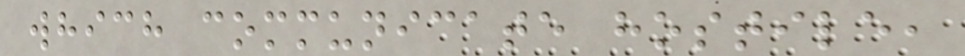which communicate hostile,
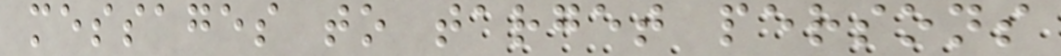messages to target persons
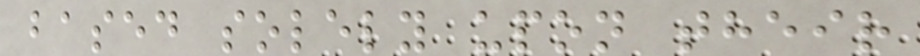based solely upon their
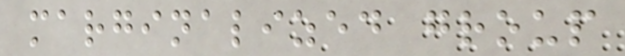marginalized group
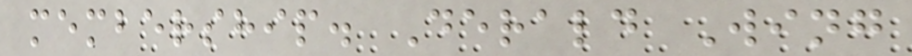membership. Derald Wing
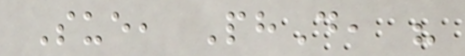Sue, PhD, "
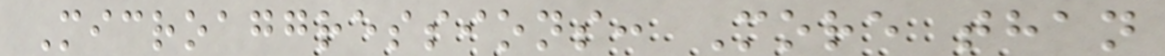Microaggressions: More than
